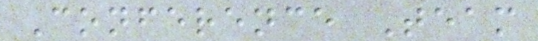Conference Team
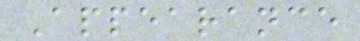Appearance
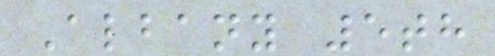Albany 5th
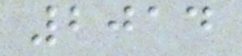2014
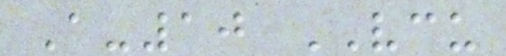A-10 VCU
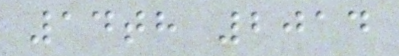14th 2014
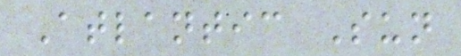Atlantic Sun
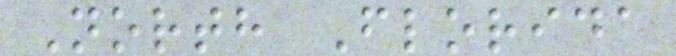North Florida
